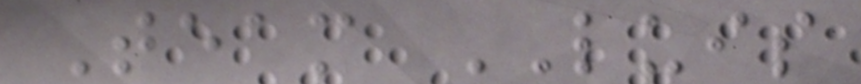Team LUIS
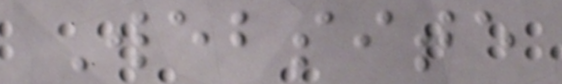Website
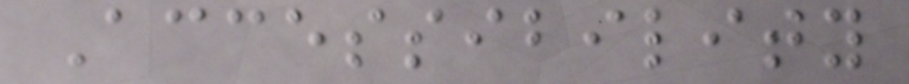Accessibility
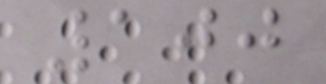100
